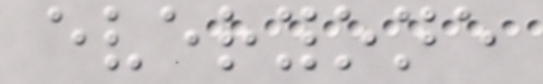everyone
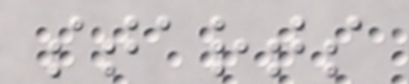starts
